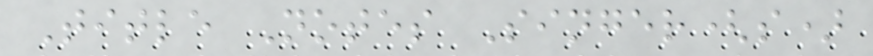Title Notes Singer(s)
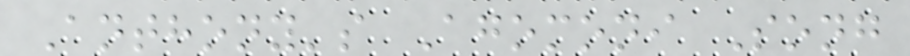Anthony's Agomoni Song
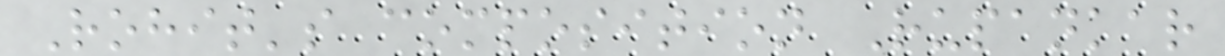Rohit's composition Rupankar
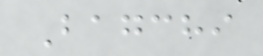Bagchi
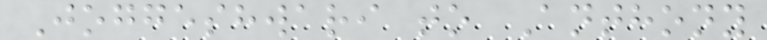Joggeshwari to Anthony
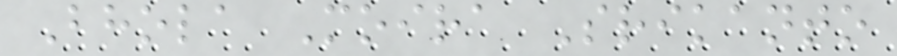Bhola Moira Srikanto
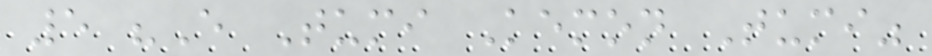5 "E Tumi Kemon Tumi"
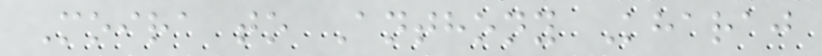Moira to Anthony Kharaj
